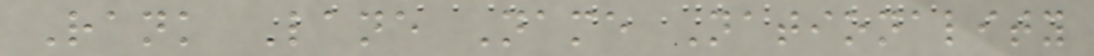Rank Lane Name Nationality
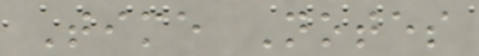Time Notes
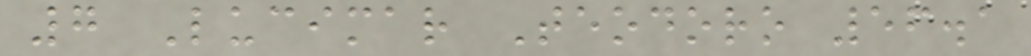7 Lucimar Teodoro 56.1
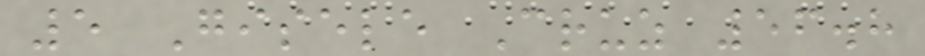5 Gisele Cruz 56.8
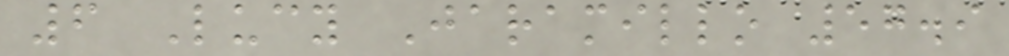6 Lucy Jaramillo 57.9
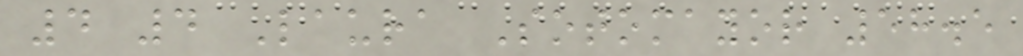4 4 Laura Sotomayor 58.5
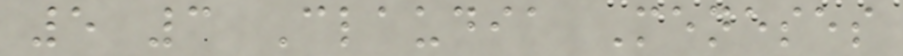5 3 Claudia Meneses
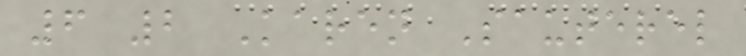6 2 Karen Sauterel
